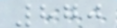870
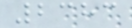2383
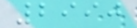2990
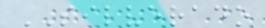SILVERADO
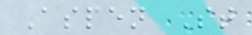Aspen St
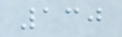130
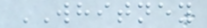WHITNEY
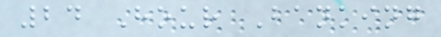24 Hour Banking
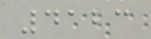4123
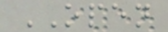OPEN
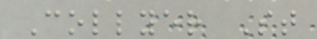Collyer St
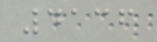4136
